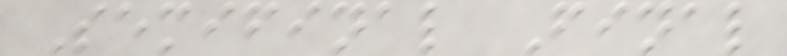Semifinal Final
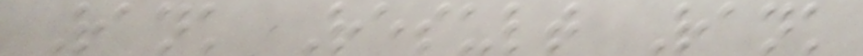Rank Result Rank
